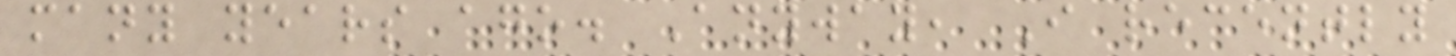many years ago. Anyway, I recently
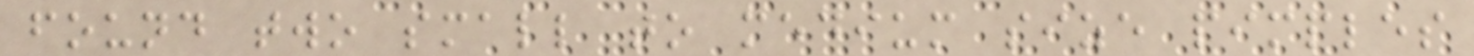found two small to medium size pimples
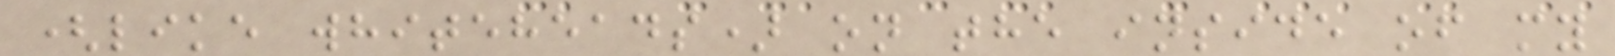(like whiteheads) on the inside of my
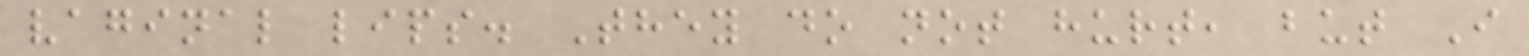vaginal lips. They do not hurt, but I
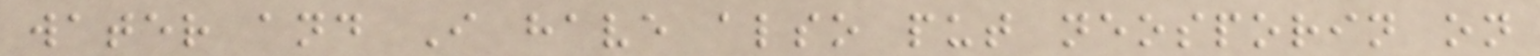water and I have also put neosporin on
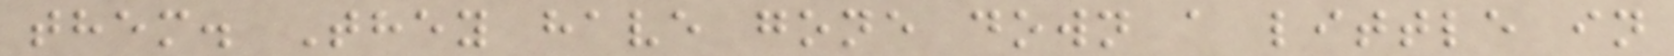them. They have gone down a little in
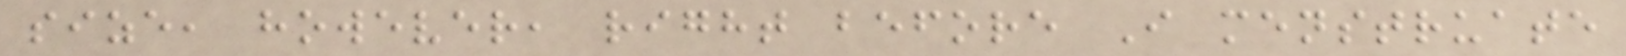size, however, right before I menstruate
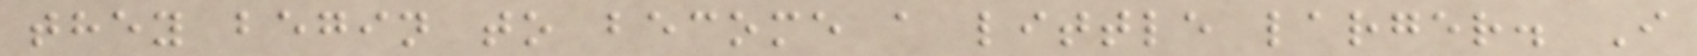they begin to become a little larger. I
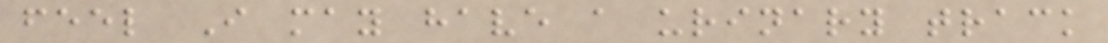feel I may have a urinary track
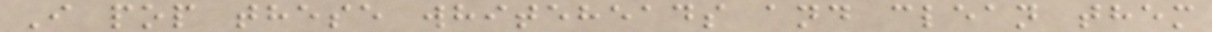I pop these whiteheads and clean them
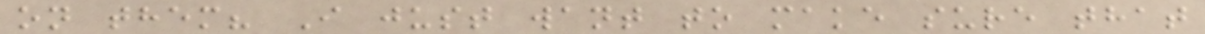on them? I just want to make sure that
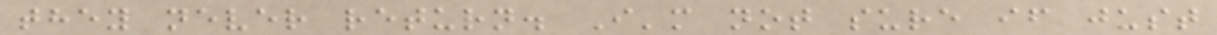they never return. I'm not sure if just
